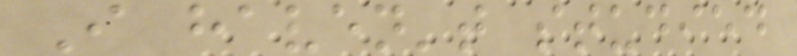I haven't studied
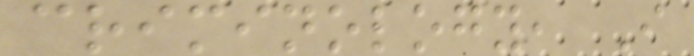criminology, I
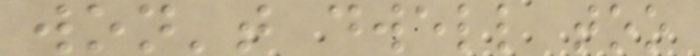won't dwell too
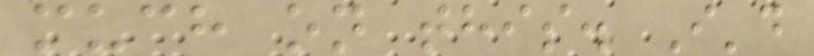much on this. I'd
